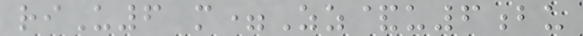riU6 m=Zz&u6bu
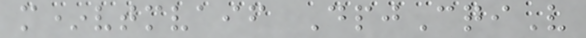m*vtmvaif DpjCqiV
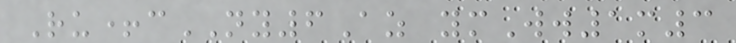Ru+cNY6Az ymWw1m3
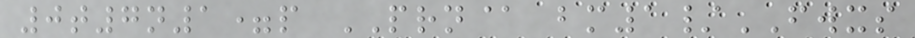0t7n1=p PRN@ bm1/FWXS
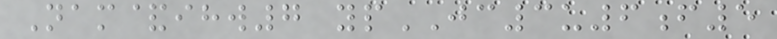Nam&ihw7 ypJC3u6f5
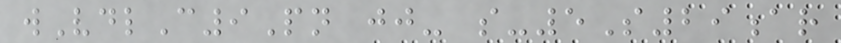wVdlC9Pn jj- s-5S29ar
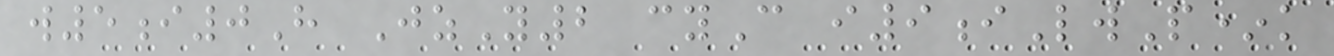w5i0H JzY2 cyC i9iLwP*k
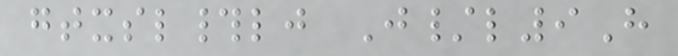gtxsl#lj J/l9H
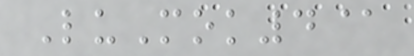LuMok4@
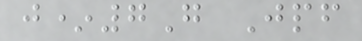j*7G Jpf
